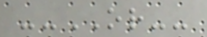--OR--
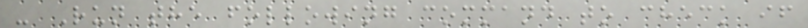- Run the following command to check if
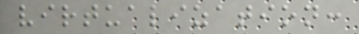virtualization:
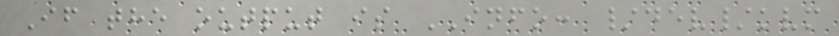If the output is INFO: /dev/kvm
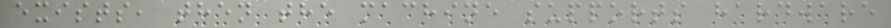exists, then the machine supports hardware
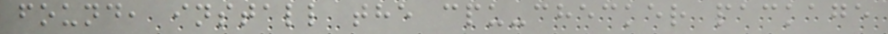found, install the cpu-checker package
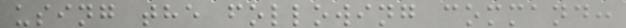using the following command:
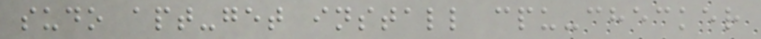sudo apt-get install cpu-checker
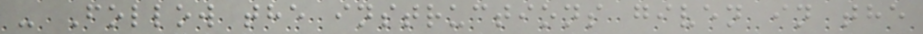- Follow the instructions given in the
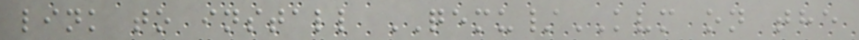link to install QEMU/KVM on the
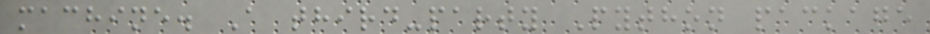machine. A third-party Python package
